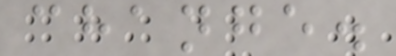change.
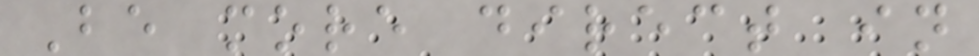Be more direct in
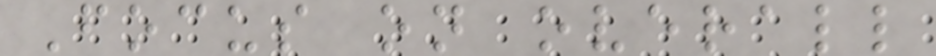Focus on overall
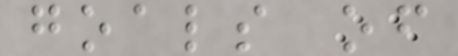goals of
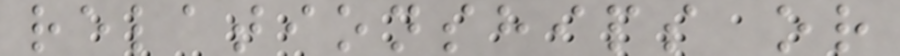relationships or
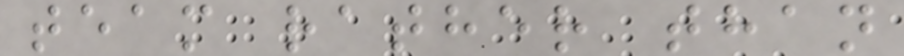team rather than
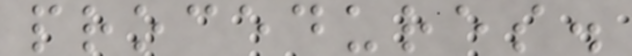procedures.
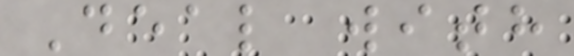Deal with
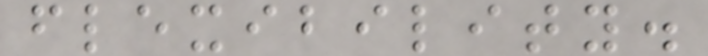flexibility.
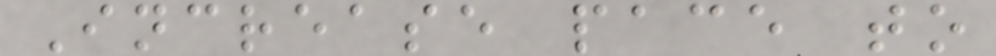Increase pace to
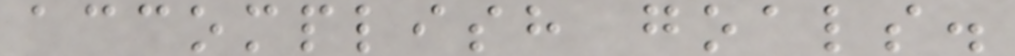accomplish goals.
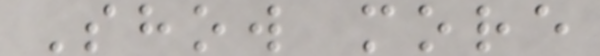Show more
